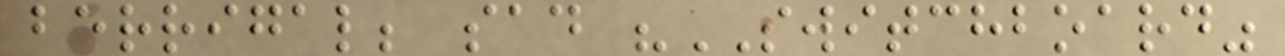berrigal; sad "SWITCHBOARD"
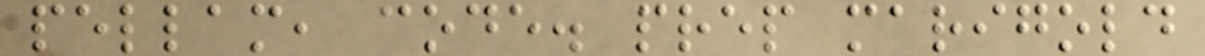pellam, code. prep marigold
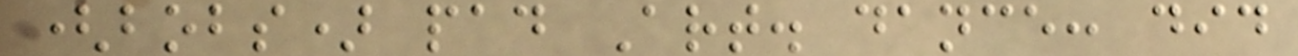(bobs) pad Art. dance: did
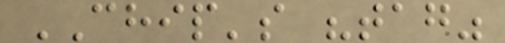CHIP's "tag"
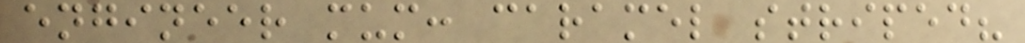engineer mum: caramel striped?
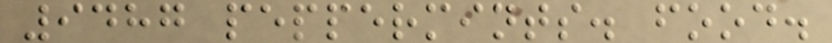9487 peppermints. food.
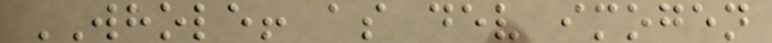WHOLE! as dev imogen
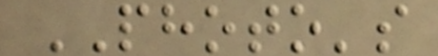PHOTO's
